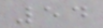54
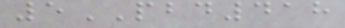5PBD418
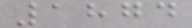1874
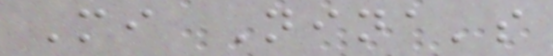Mi Nina's
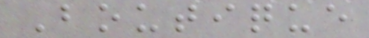Boutique
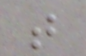t
